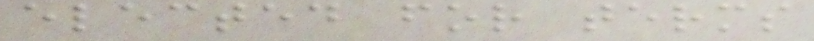elected for terms
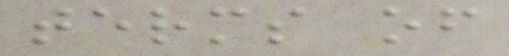terms of
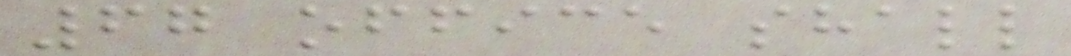67 office shall
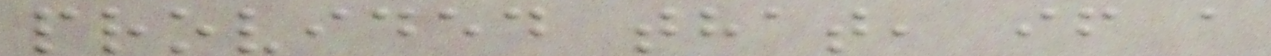provided that, if a
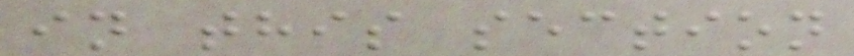in this section
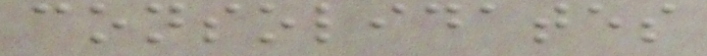consolidates
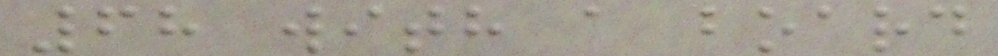68 with a board
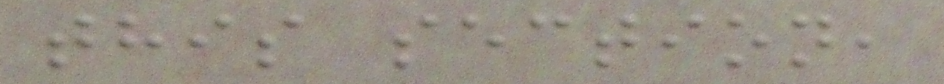this section,
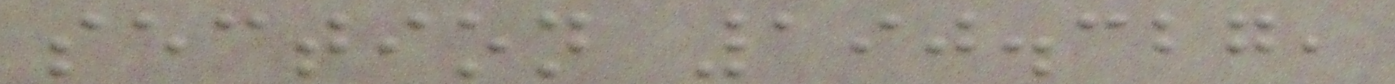section 190.327,
